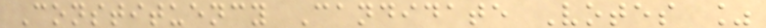Constituency Candidate Votes %
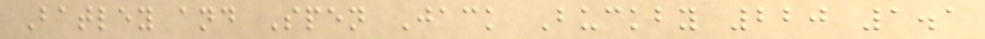Batley and Spen Jack Buckby 220 1.1
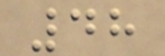48
